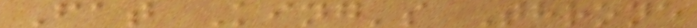Fat King's Throne
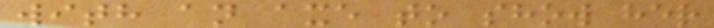with an axe to show her
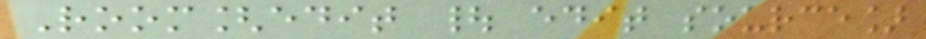Room[edit | edit source]
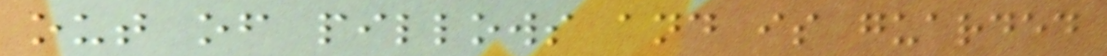out of pillows and is guarded
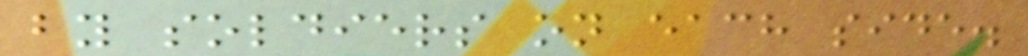by soldiers on each side.
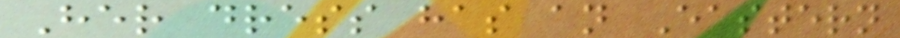Her dress has an Eastern
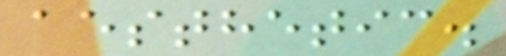aesthetic.
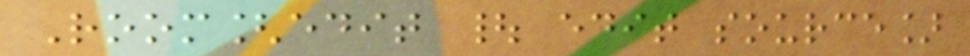Room[edit | edit source]
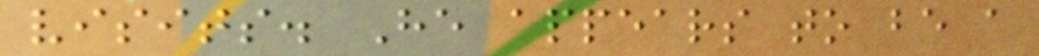visits. He appears to be a
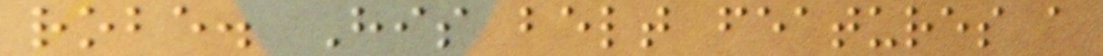robe. His belt features a
